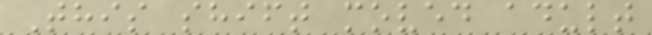This shift moved adult
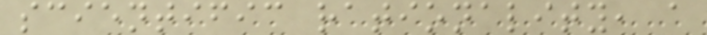scientific rationality, a
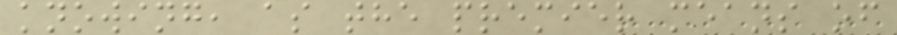knowing, as the premier means of
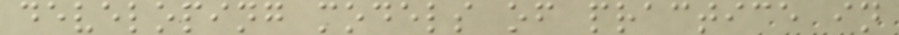developing models of practice in
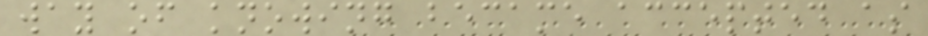way of knowing became accepted as
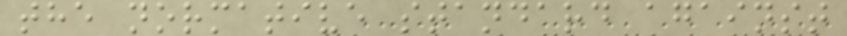the normative standard against
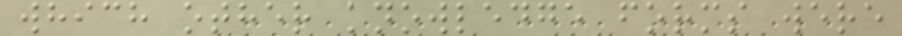which other knowledge forms were
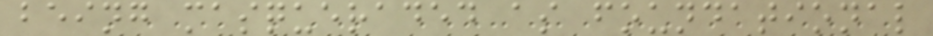being masqueraded as foundational
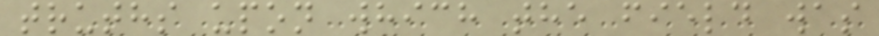truths upon which the field was
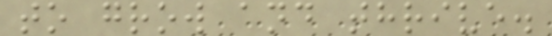to grow and thrive.
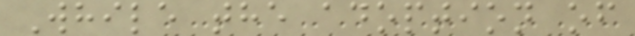While the adoption of
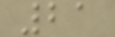21
